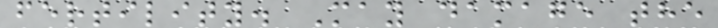fertility. May damage the
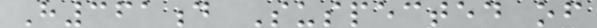H361d Suspected of
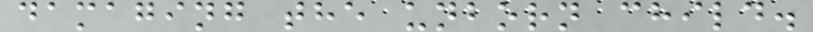damaging the unborn child.
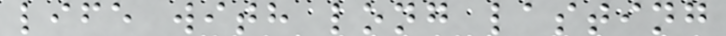life with long lasting
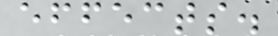effects.
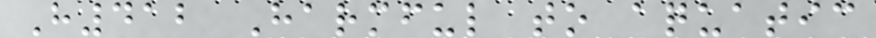H412 Harmful to aquatic
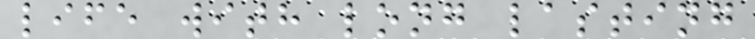life with long lasting
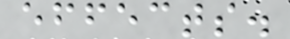effects.
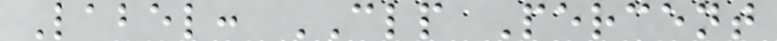Label: CLP Percent
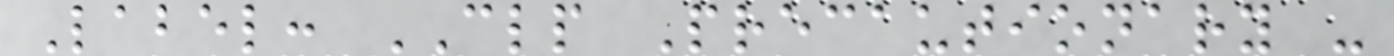Label: CLP Precautionary -
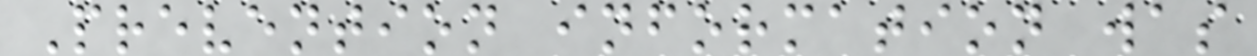Prevention information was
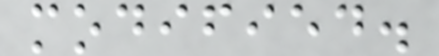modified.
